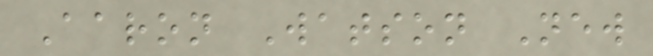Aaron Watson New
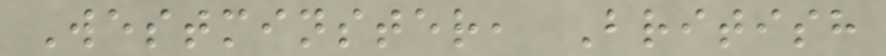Westminster, British
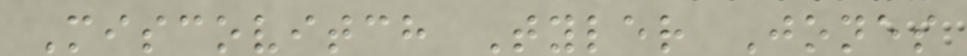Miscovitch Tyler Jones
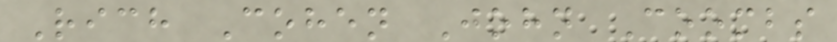Rich Cohen John Coombs
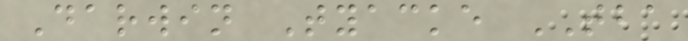Darwin Tyacke TBA
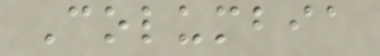Columbia
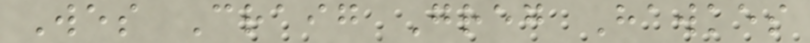Wes Craig Greg Hawkes
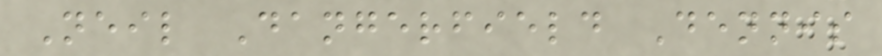Neil Dangerfield Dennis
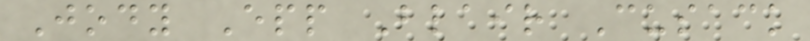Jody Epp Blair Cusack
